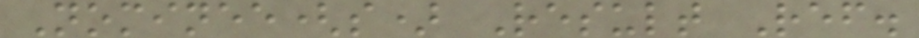Nominee(s) Result Ref.
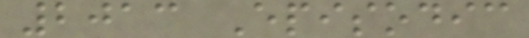2013 Episodic
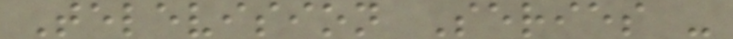Television Series -
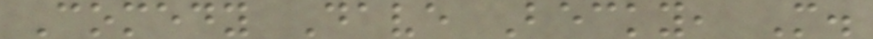Comedy Dave Becky, M.
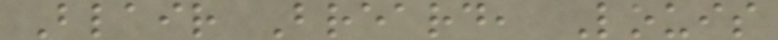Blair Breard, Louis
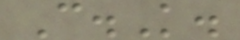C.K.
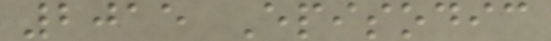2015 Episodic
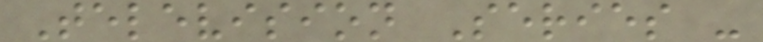Television Series -
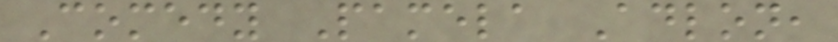Comedy Pamela Adlon,
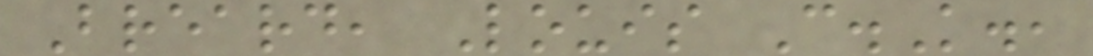Breard, Louis C.K.,
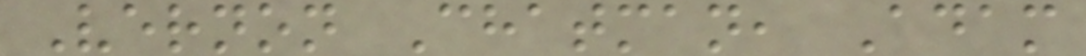Vernon Chatman, Adam
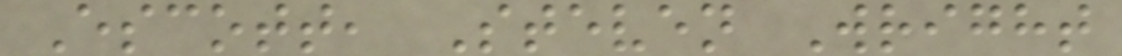Escott, Steven Wright
